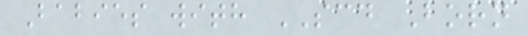Babies with SCD Born
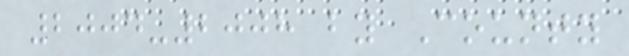2004-2008 by County
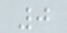0
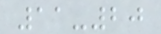11-20
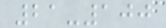21-100
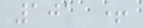101 +
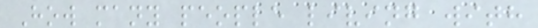How many people living with
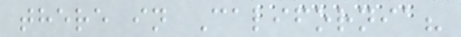there in California?
